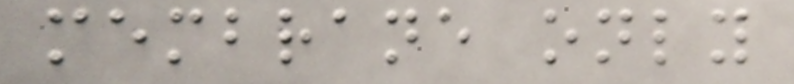membrane only
